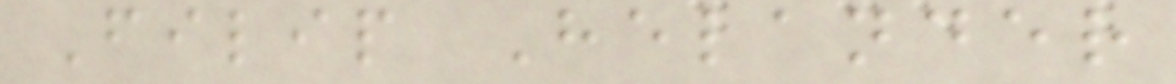Filip Helander
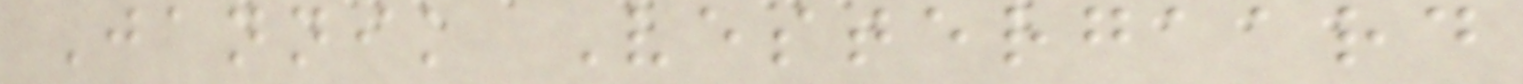Jannik Vestergaard
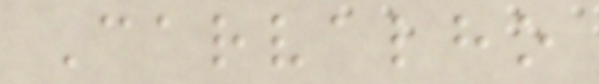Carvalho
